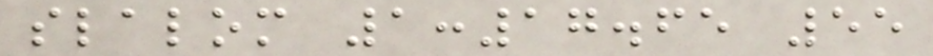slalom 1:17.65 55
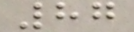87
